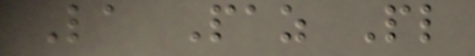La Paz Pl
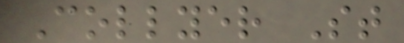Collyer St
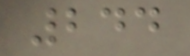244
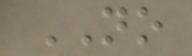NO
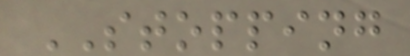STOPPING
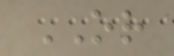OR
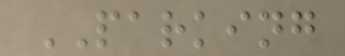PARKING
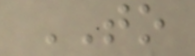TO
